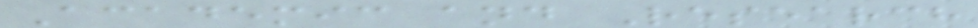Academic and Research
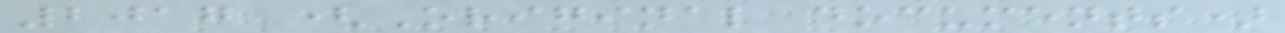2017 (Original documents)
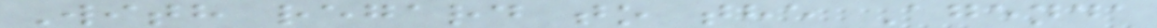With regard to the Agenda
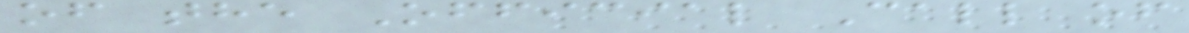of the Official Call of
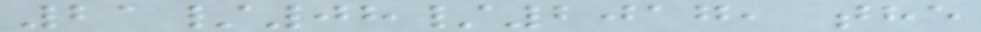21/08/2017, the
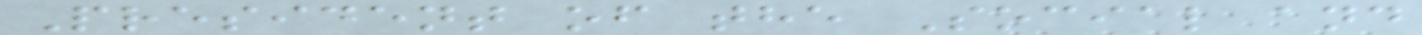President of the Social and
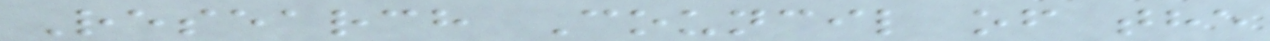Research Council of the
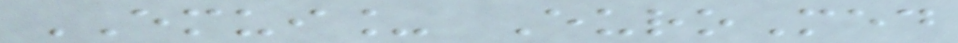EMUI_ EuroMed
